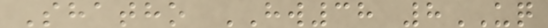Shatho HW38 8UQ
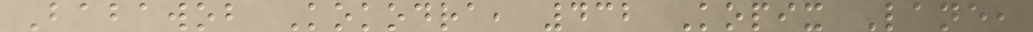Babawob Kokodra, 432 Kopix Lane,
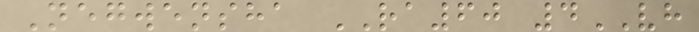Negwensha RA60 4VH
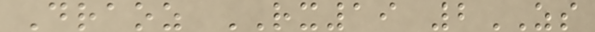Draoz RX19 2ZS
